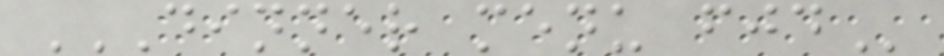DINNER MENU FJD
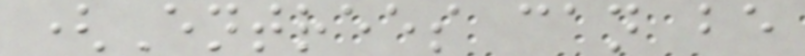(Entrees can be
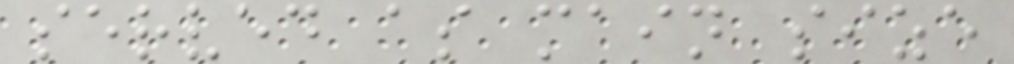served as main size
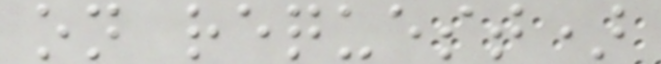on request)
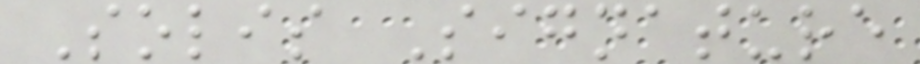Solis Signature
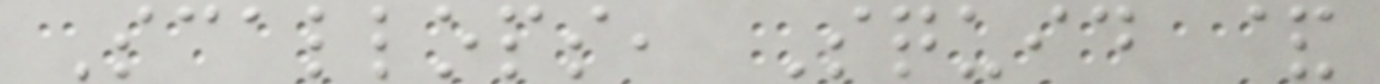Scallops, Squid &
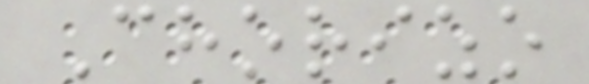Chorizo
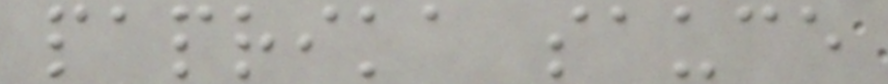paprika sauce
